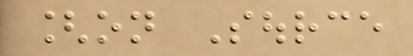[on Source
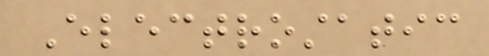Electrostatic
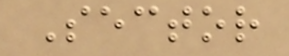Sector
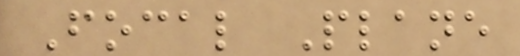Focal Plane
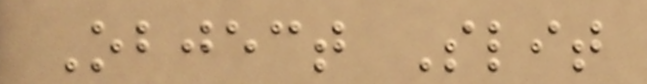Object Slit
